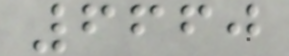6660
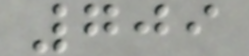709
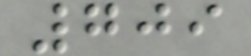709
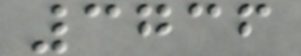3736
